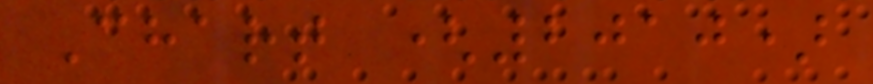Chart (2010)
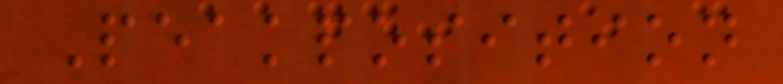Peakposition
